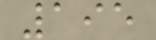195
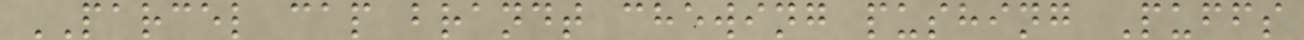PARCEL cap brandt chewing pushing Puffs
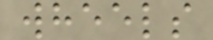wheels
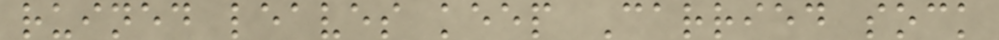ruined leaves keep Carried sock
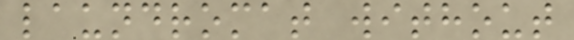laundromat without
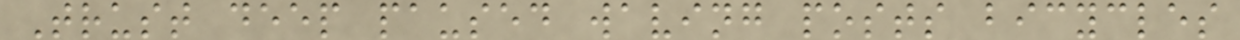Trust deep paused waving posts bicycles
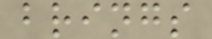brings
